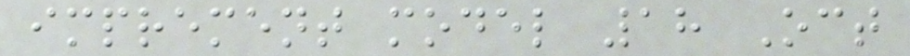imprement model 18 Oct
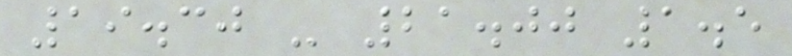19.30 - 21.00 1.5
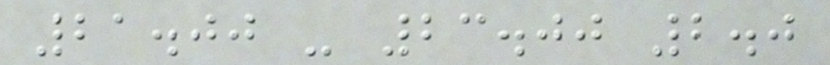21.00 - 23.00 2.0
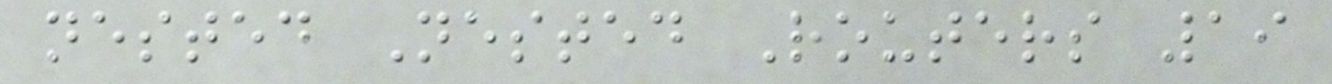nested Nested Routers 19
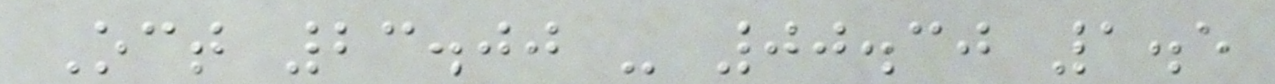Oct 23.00 - 00.30 1.5
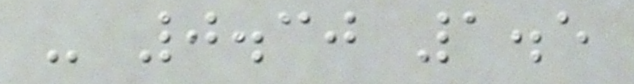- 0.30 1.5
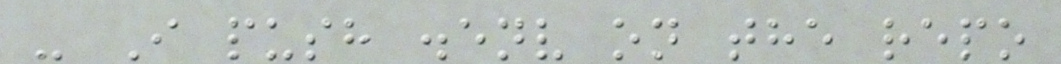- I push .env on the repo
